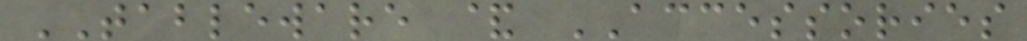TABLEWARE & ACCESSORIES
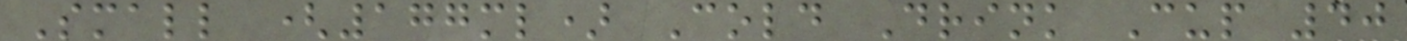Small (177ml) Cold Drink Cup 40
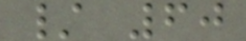/ 60
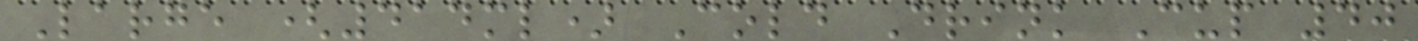Large (414ml) Cold Drink Cup 40
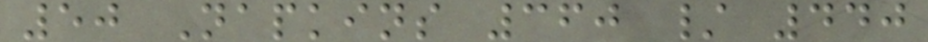50 Napkins 360 / 440
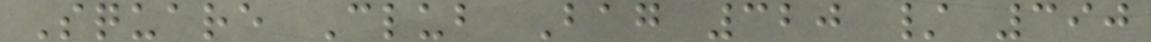Square Club Bag 320 / 390
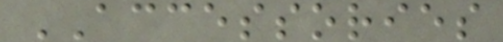ACCESSORIES
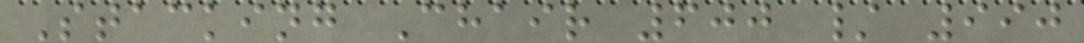Stacking Chair 600 / 990
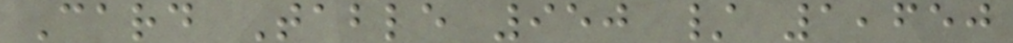Card Table 950 / 1,650
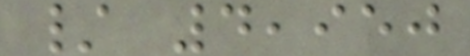/ 4,950
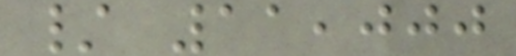/ 11,000
